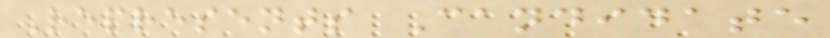Represents Candidate
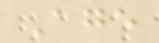Age
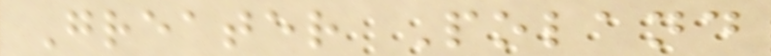Greater Poland
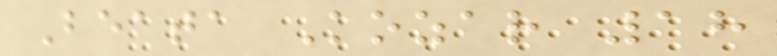Beata Kozar 18
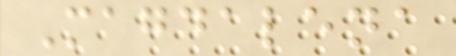Magdalena
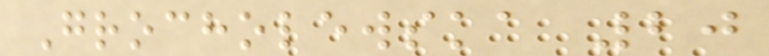Grocholewska 20
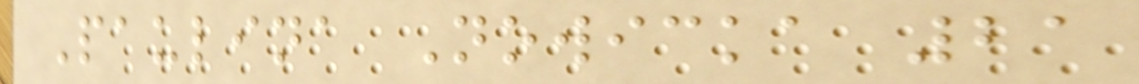Paulina Nowicka 21
